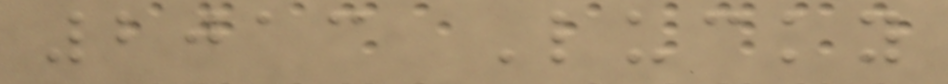2013 Lucky
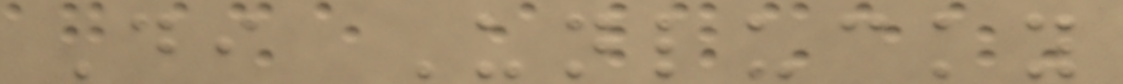Di Unlucky
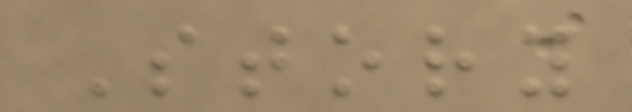Story
